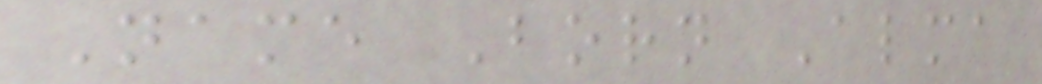Name Born Alma
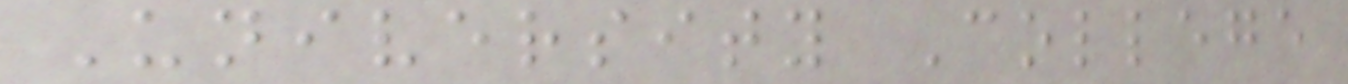University College
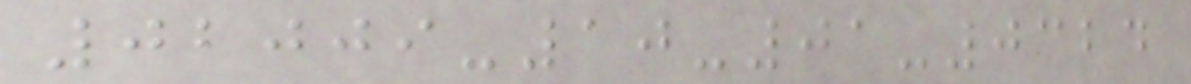02009-10-01-0324
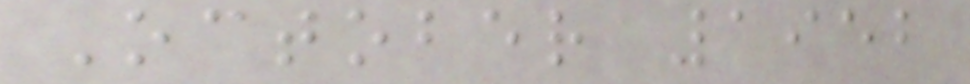October 1952
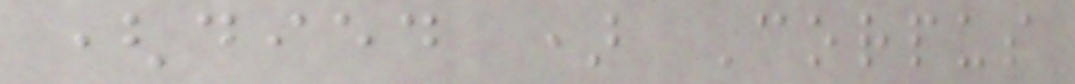(died ) Corpus
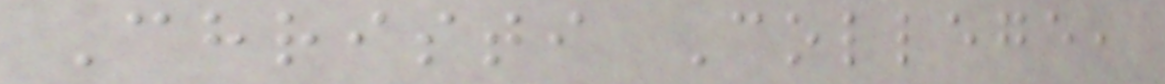Christi College,
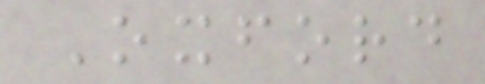Oxford
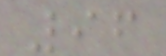96
